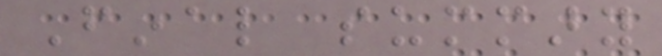Final summary
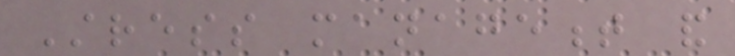Stress management and
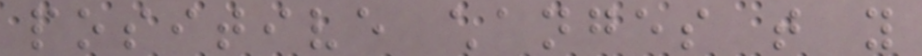positive changes that you
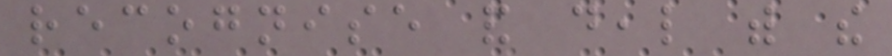recognise and deal with the
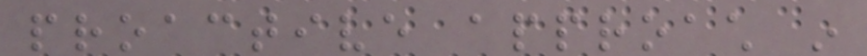proactive approach in
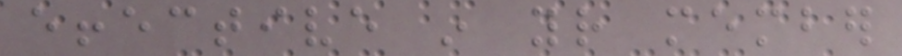effective in your member
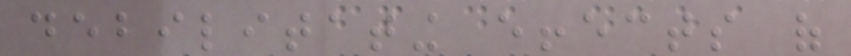debilitating effects of
